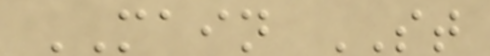MAIN ST
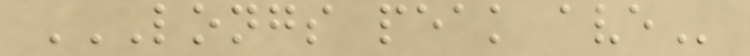LONGS PEAK AVE
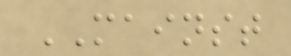MAINST
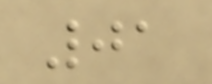01
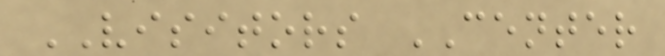VISITORS CENTER
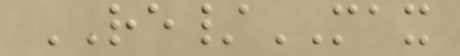RE/MAX
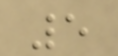5
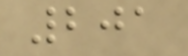201
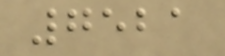7521
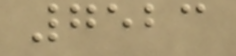7523
